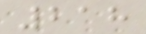218
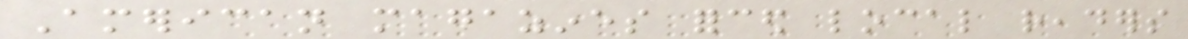American magazines forced local readers
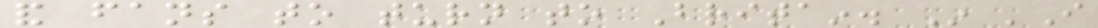and fans to turn to Britain. In 'I
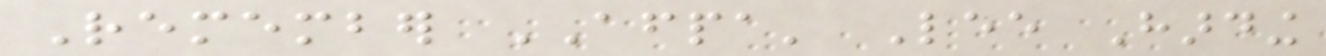Remember AFPA' Lee Harding
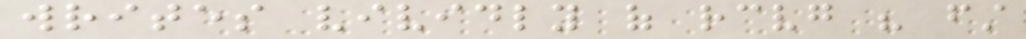writes vividly of receiving his first
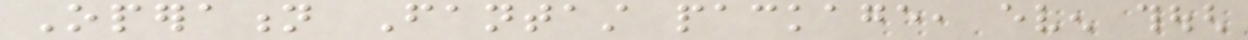Operation Fantast package, even though
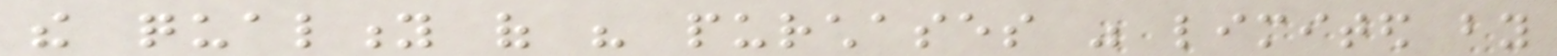the quality of his purchases was limited by
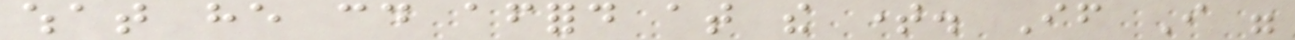what he could afford at the time. If I were
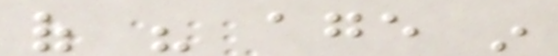of his age in
